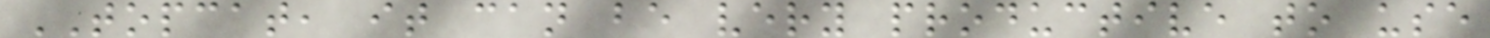TOPCAT, it can be very productive to use
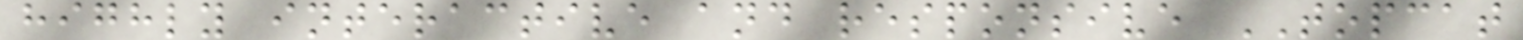highly interactive and responsive TOPCAT
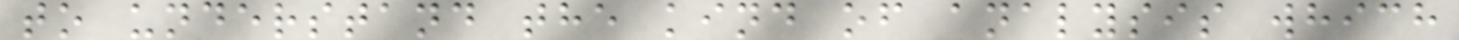to understand the kind of analysis which
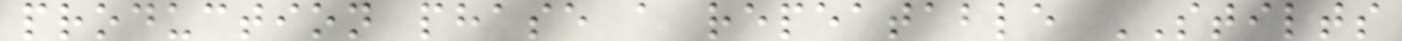production phase a repeatable STILTS
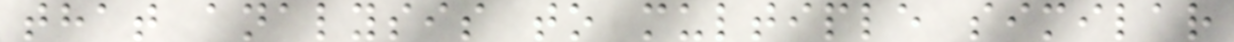that analysis to multiple similar
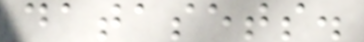datasets.
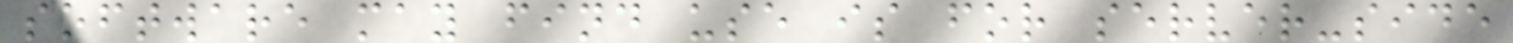software may find use is for server-side
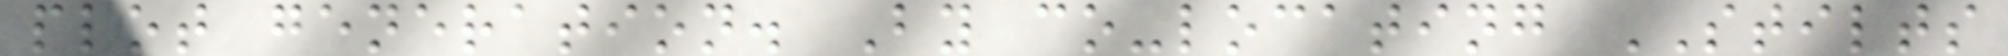plot generation. By co-locating STILTS
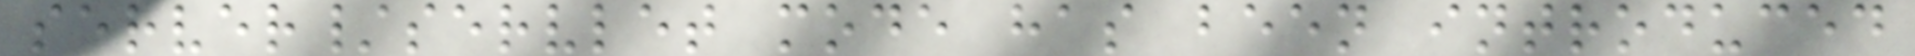server/servlet mode has been introduced
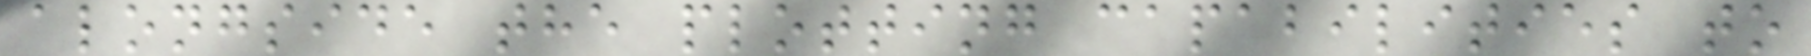alongside the plotting capabilities to
